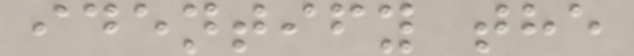identify the
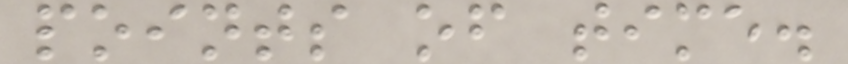points of time.
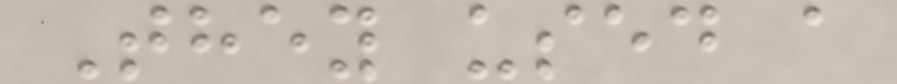They used a
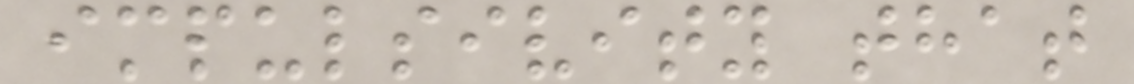impulsivity that
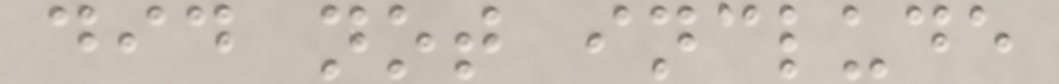did not include
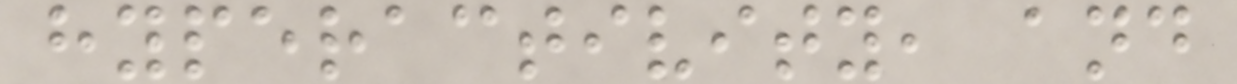hyperactivity, and
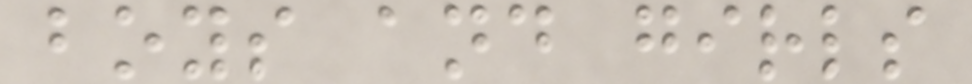boys and girls
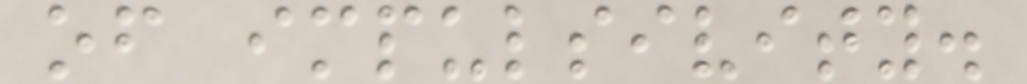of impulsivity.
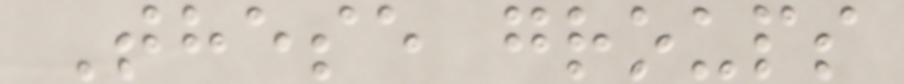These groups
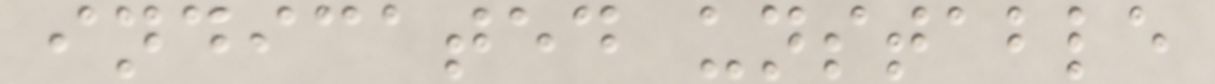indicated unstable
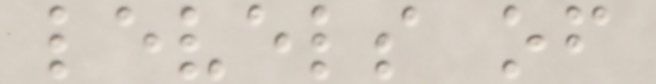levels of
